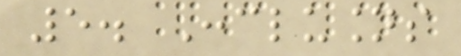5. Conclusions
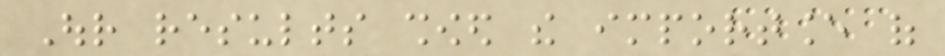Our results showed the importance of
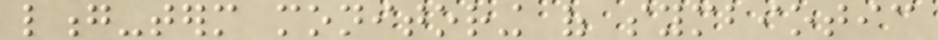long-term monitoring of symbiotic
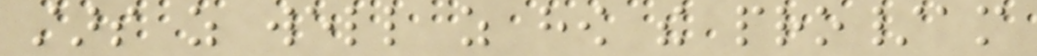stars as well as how the pro/am
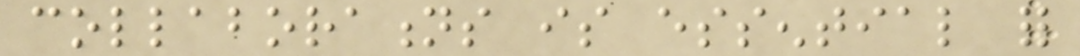collaborations is essential for
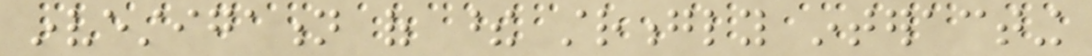investigation of these strongly interacting
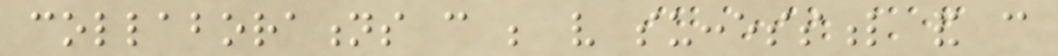collaborations can be very successful and can
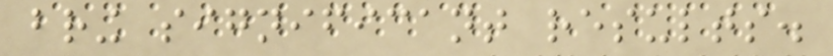bring significant results.
